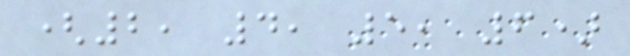(2, 4, 5, 6)
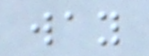way
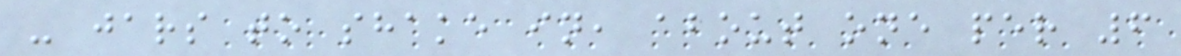- jars to shake in, about one per 6
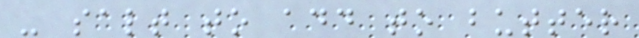- salt to add to butter
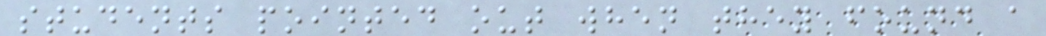students pointed out when they found a
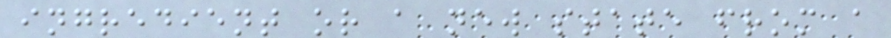ingredient or a new state from a
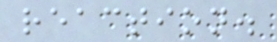reaction.
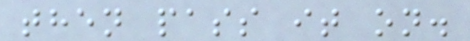then pass it on.
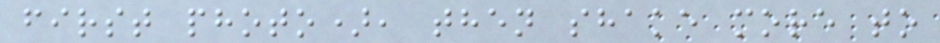first photo), then shake more to
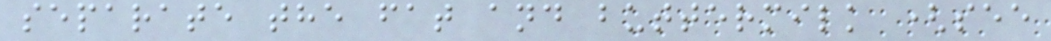separate the fat and buttermilk (see
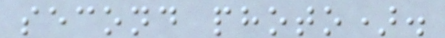second photo).
